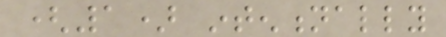(1) intentionally
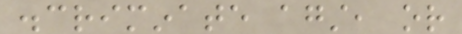discriminate against, or
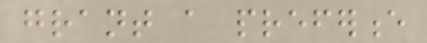grant a preference
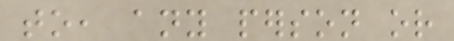to, any person or
